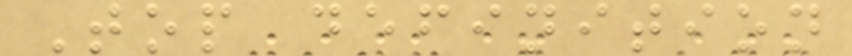Top definition
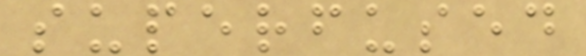superfused
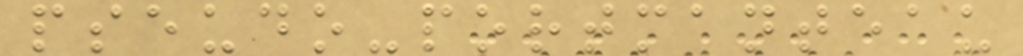pseudo-portmanteau
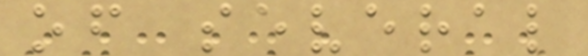of several
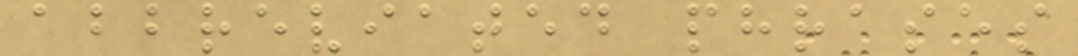abbreviated phrases
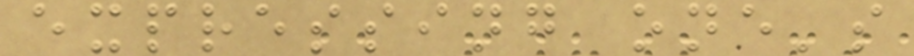expressing one's
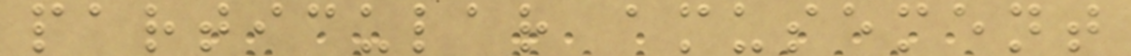particular amusement
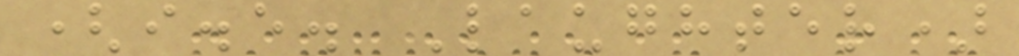(i.e. Laughter)
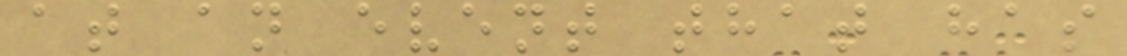at an event that has
